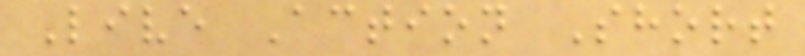Live Action Short
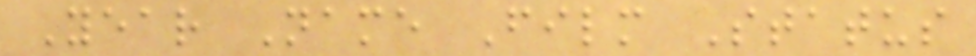Year Name Film Status
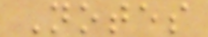Notes
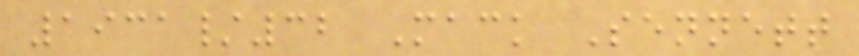1931/32 Mack Sennett
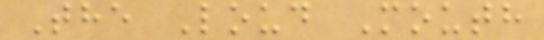The Loud Mouth
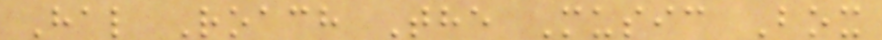Hal Roach The Music Box
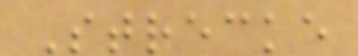Strecke
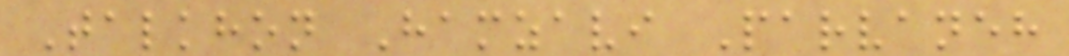Talkhon Hamzavi Parvaneh
